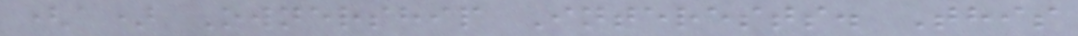(a) Ownership Interests. This
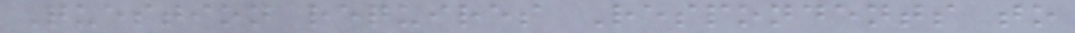Question requires Respondents to
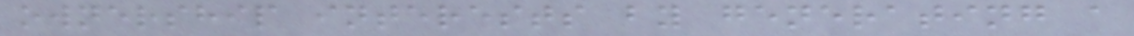ownership interests by generating a
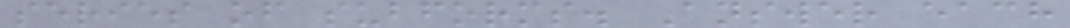series of subforms. Answer each
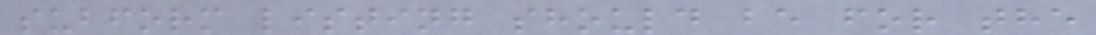subform listing should be for the
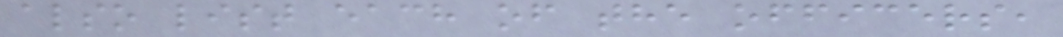also list each of the officers,
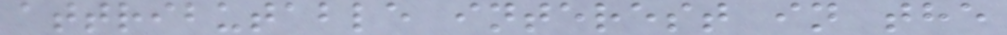attributable interest in the
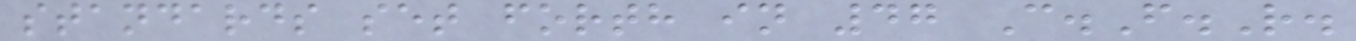standards set forth in 47 C.F.R.
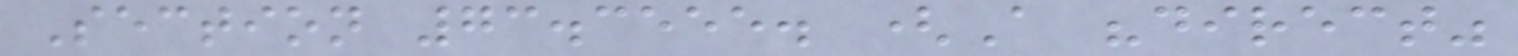Section 73.3555. (A "direct"
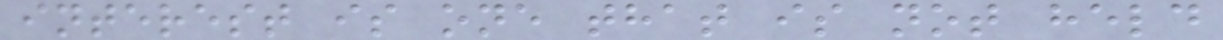interest is one that is not held
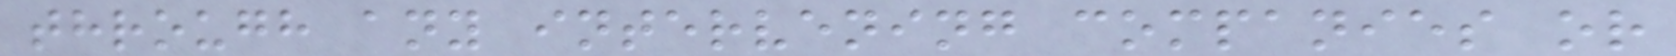through any intervening companies or
